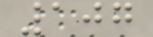107
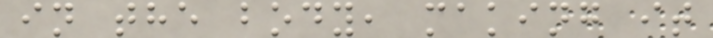in the body, making it
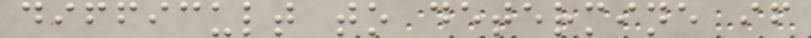difficult to determine if
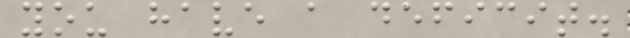you have a deficit.
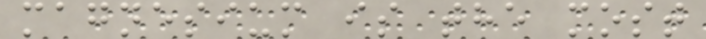magnesium is the most
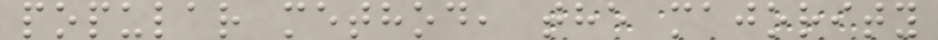popular method, the majority
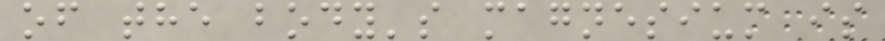of the body's magnesium is
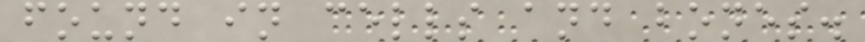found in cells and bones.
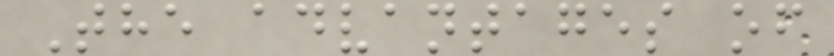The advantages of
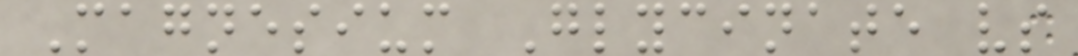Magnesium Glycinate vs
